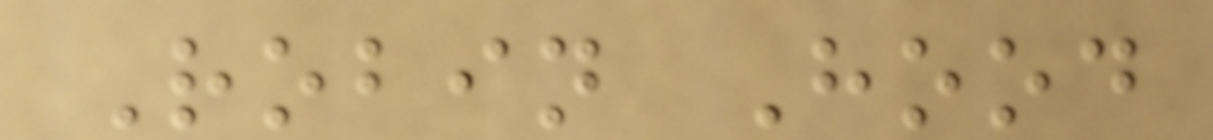Robin Hood
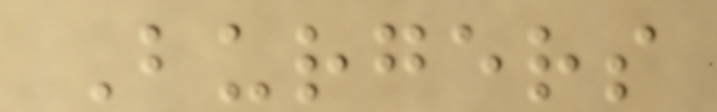Burgers
